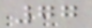77
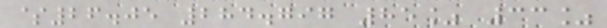$26.05 284.797 85% 33%
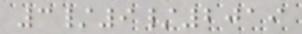3/9/2019
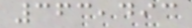363,493
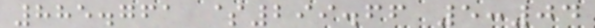885.761 $299.66 5:04
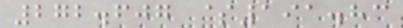272.607 $191.83
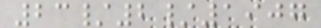23/2/1907
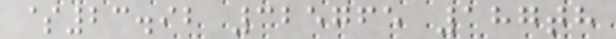$23.92 325765 187th
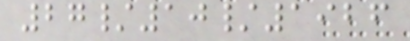27/10/1926
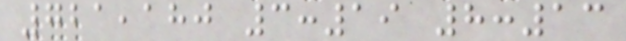721,180 3:19 8:13
